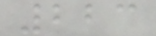223
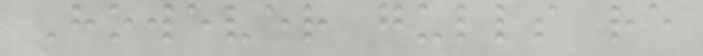However gulls re
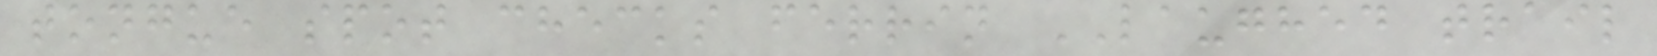tongue spot checks ferrin LAUGHED trail
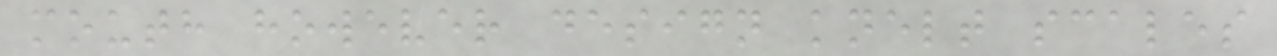mouth however design knelt scales
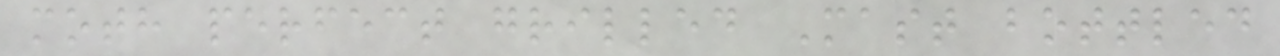moth perfect grilled Mast bottled
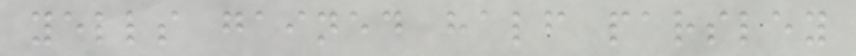yells gained half parsley
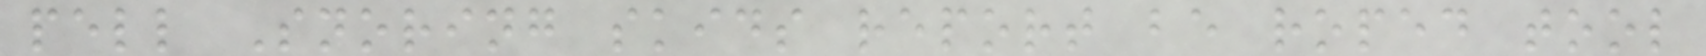pell Snoring skids report be roped tool
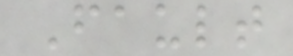Fault
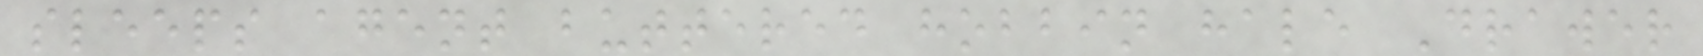sleeps agent buttered hobbin hale Drawer
